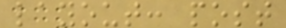layout: post
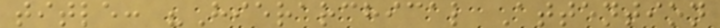title: "Hierarchical Attention
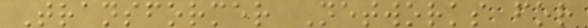Transformer Networks for
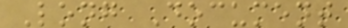Long Document
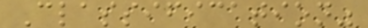Classification"
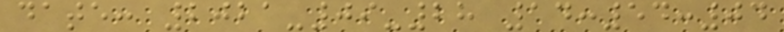date: 2021-09-28 14:54:04
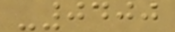-0400
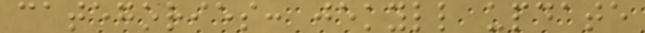categories: jekyll update
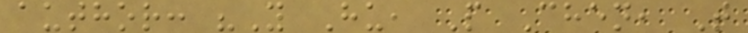author: "Y Hu, P Chen, T
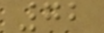72
